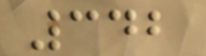342
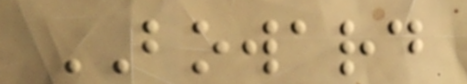BOWARD
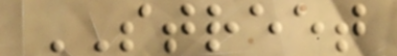STREET
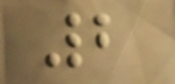2
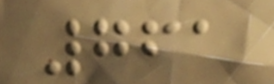761
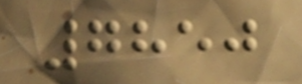7850
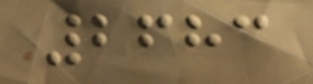2683
